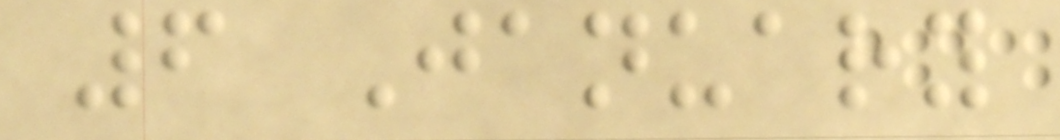6 January
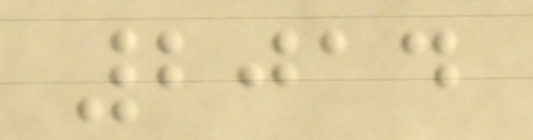2014
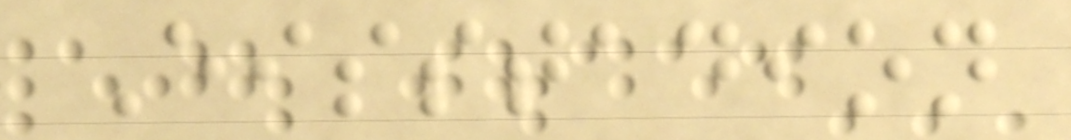Eisstadion
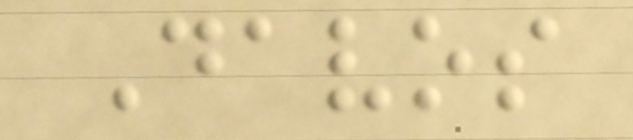Davos
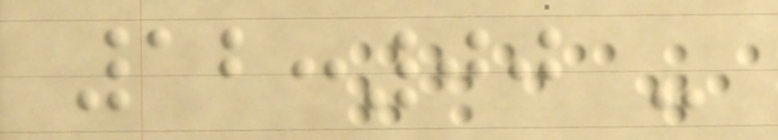12:00 -
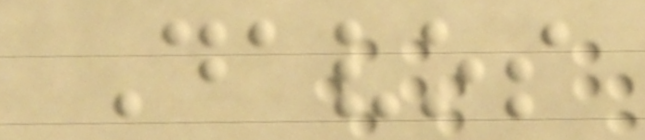Davos
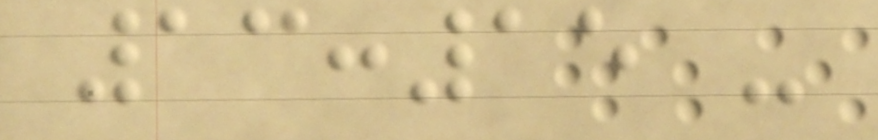13:15 -
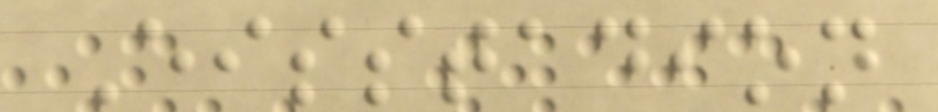Eisstadion
